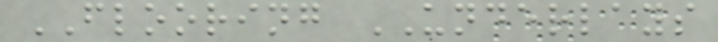FLOORING UNDERLAYS
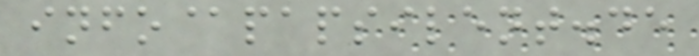info@papsilent.de
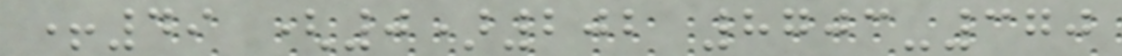+49 (0)202 8703-370
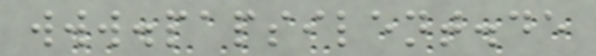www.papsilent.de
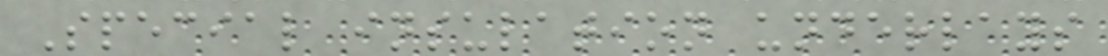Special insulation underlays
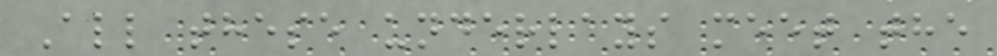All these underlays meet the
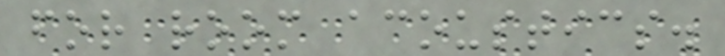for room acoustics.
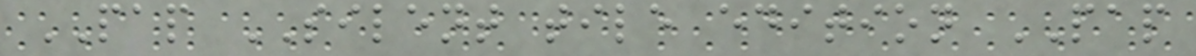PAP SILENT tile edition PAP
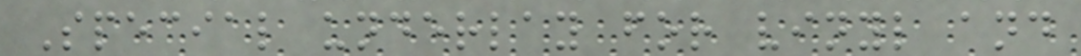Special underlay for vinyl and
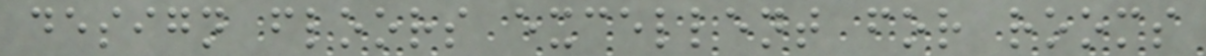design floors excellent for rooms
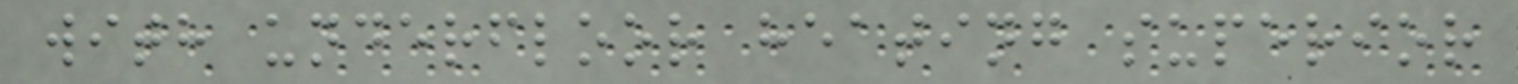with underfloor heating superior
